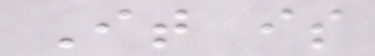It is
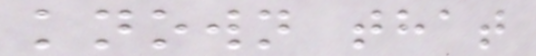known that
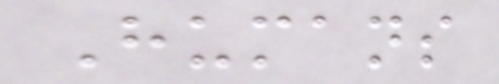Humans
